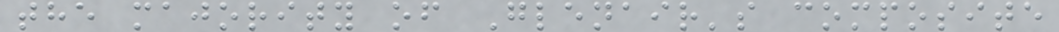the majority of Glenair's composite
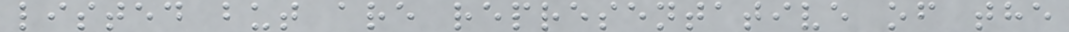listed but are representative of the
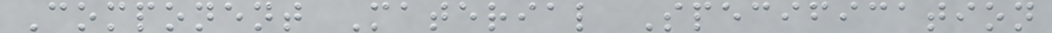Component Material Specification
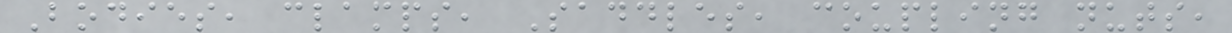Bodies, clamps, Saddles, coupling nuts,
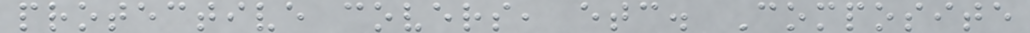protective covers, etc. Composite
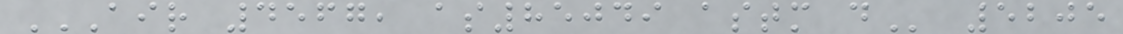AIR 4567, AS85049 ASTM D 5205
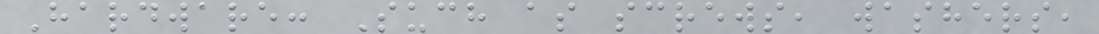Hardware: Such as screws, washers,
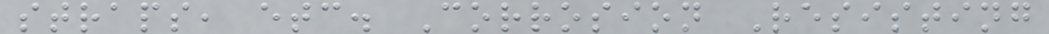straps, etc. Corrosion Resisting
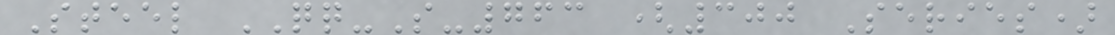Steel QQ-S-763 (300 Series)
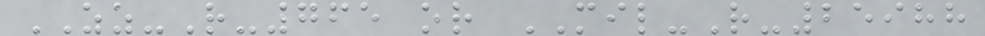ZZ-R-765 or MIL-R-25988
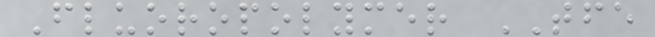Fluoropolymer TFE
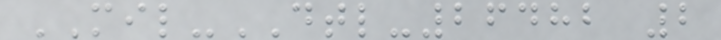MIL-DTL-26482 2
